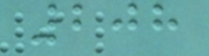208
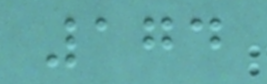174
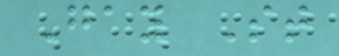Gay St
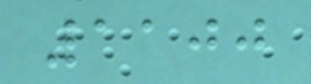1100
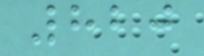820
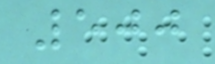500
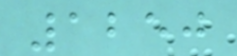1250
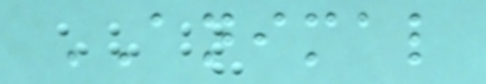ANIMAL
